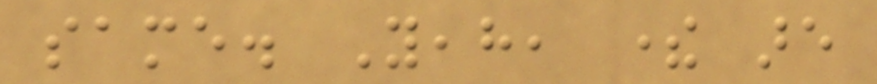same. Yeah, there are
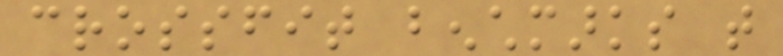crossfit benchmarks that
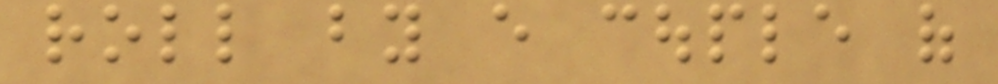roll by every couple of
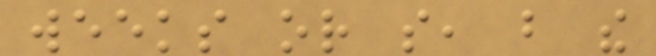weeks or so, but the
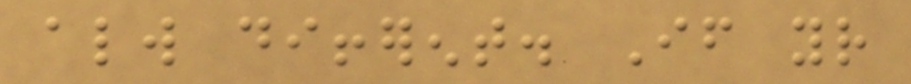always different. If your
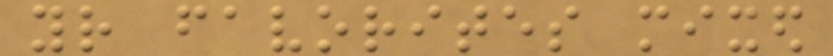your favorites mixed
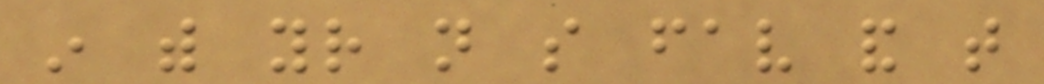in with your not so fav and that
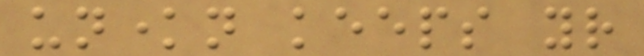unknown keeps your
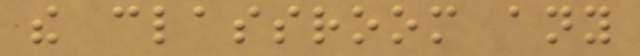the classroom any
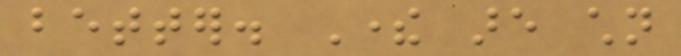better. There are children
